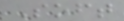Soft
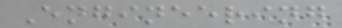Engineering
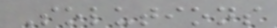Solutions
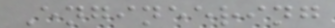Engineering
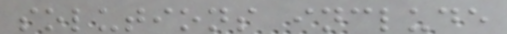solutions include
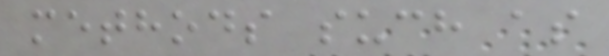methods such as
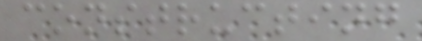constructing
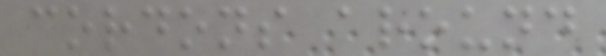cordons around
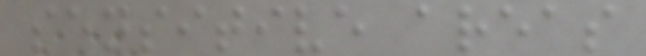sensitive areas
